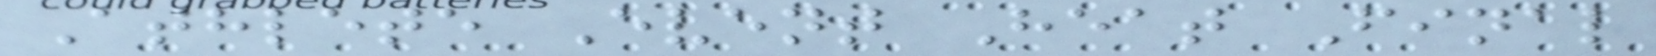Athlete Event Heat Final
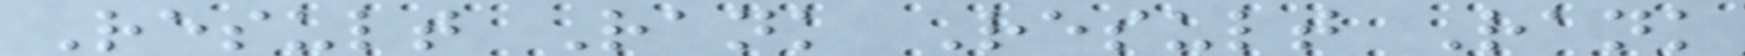Result Rank Result Rank
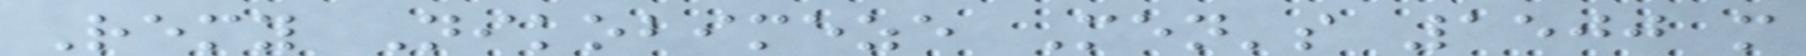Remy Nikobimeze Men's 1500 m
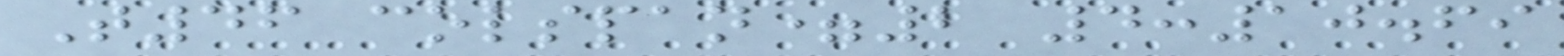T46 colspan=2 4:10.69
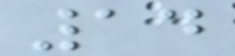14
